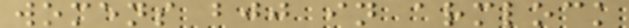womens bjj in armlock
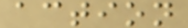action
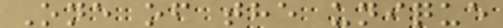One of the unique
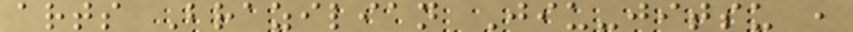arts Brazilian Jiu-jitsu ,
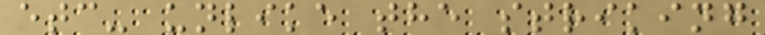etc- unlike the striking
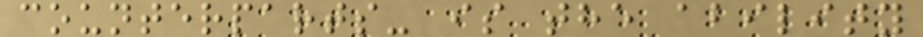counterparts- is the ability
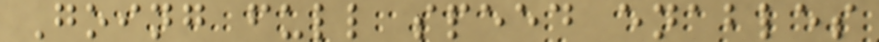Going full speed enables
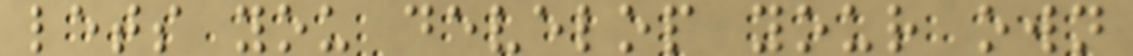lets you develop your own
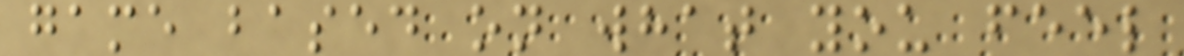game based on what you feel
